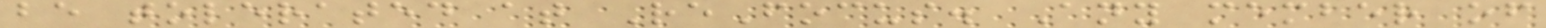be tolerated at ReFocus. Any member of
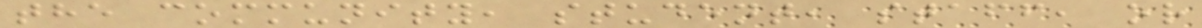the community, student, staff, or
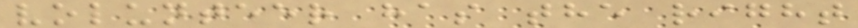volunteer has the right
